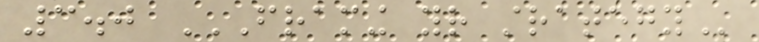3.0 FRAMING YOUR STRATEGY
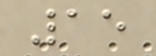15
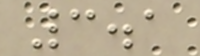3.1
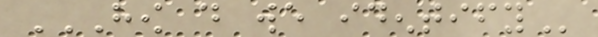HOW DO WE IDENTIFY
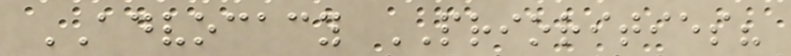ADVOCACY PRIORITIES?
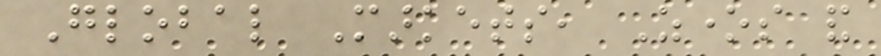Global Markets, Zones and
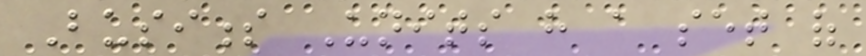Business Units have a set of
